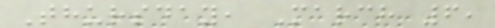Thursday, March 6,
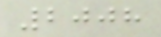2008
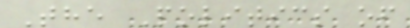The Politics of
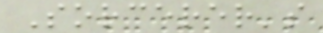Sorcerer's
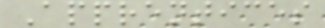Apprentices
